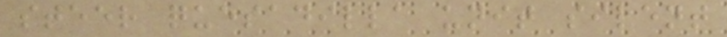steer quesadilla unit silent
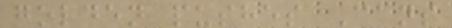golden pushes Cans
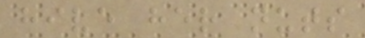hive her nuts
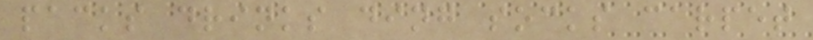packs drinks ding socks carpet
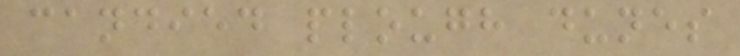candied plough dunes
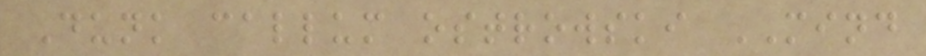Dunk callum ostrowski MIND
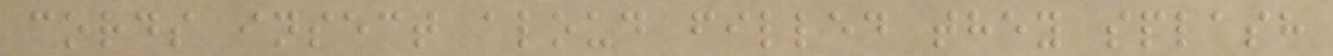cords insect aloud filled they splash
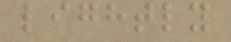lightly
